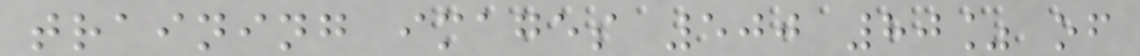training images 500 80% of
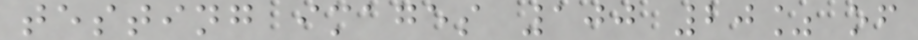testing images 100 20% of
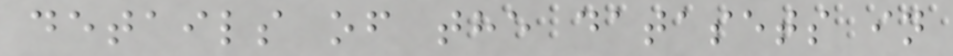details of the datasets in
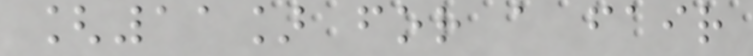[11] for a fair
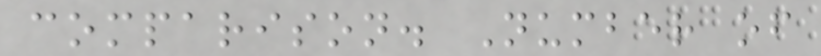comparison. Number of
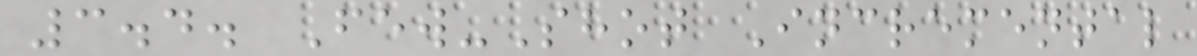3.4. Few-Shot Incremental
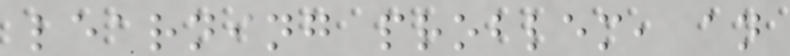learning problem, an
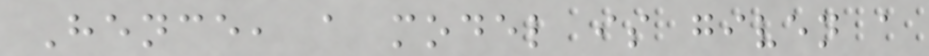Hence, a model is given a
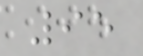95
